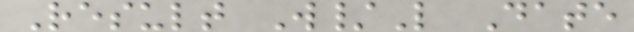Result W/L Date
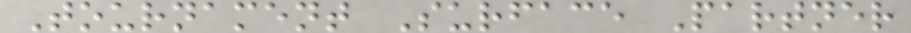Tournament Surface Partner
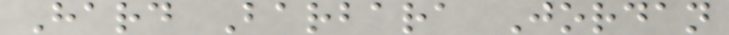Hard Barbara Jordan
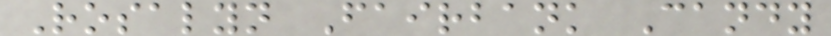Rosalyn Fairbank Candy
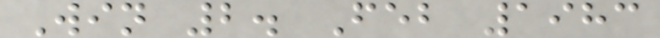Win 2. Feb 1983
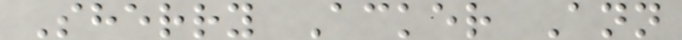Sherry Acker Ann
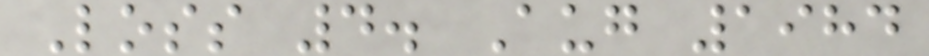Loss 4. Aug 1984
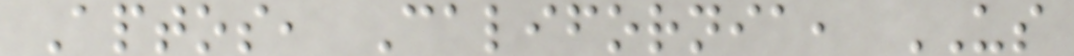Aptos, California, US
